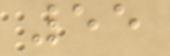55
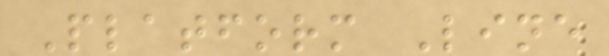Platform Line
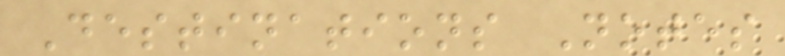Destinations Notes
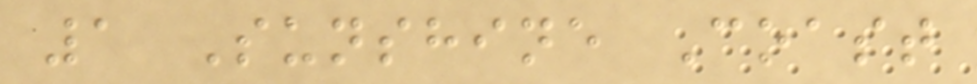1 Sunshine Coast
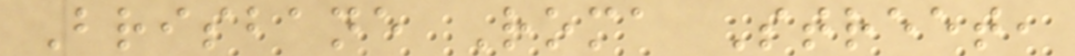Brisbane Roma Street,
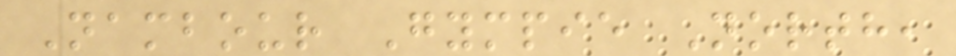Nambour Gympie North,
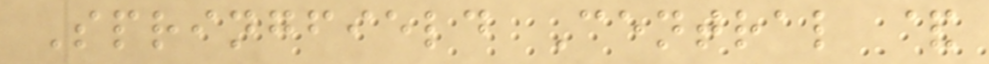Springfield Central &
